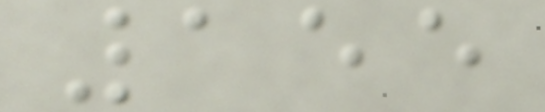155
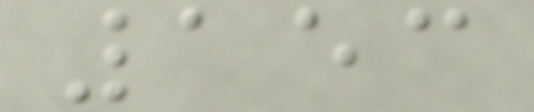153
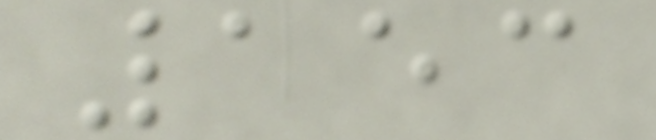153
